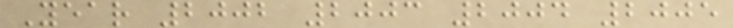Year 2002 2003 2004 2005
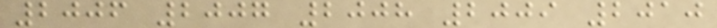2006 2007 2008 2009 2010
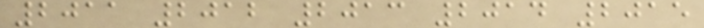2011 2012 2013 2014 2015
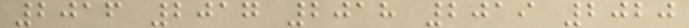2016 2017 2018 2019 2020
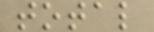total
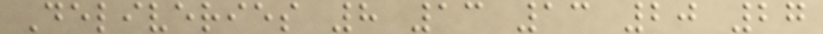Deliveries 8 13 13 20 27
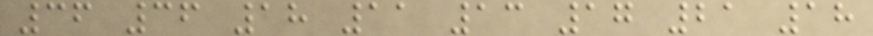36 36 18 11 13 17 21 18
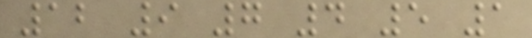12 9 7 4 5 1
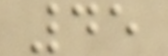45
